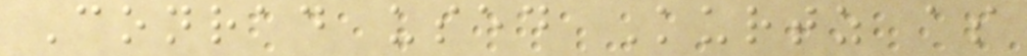Conrad used Kurtz as
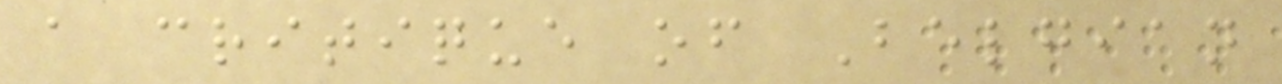a critique of Belgian
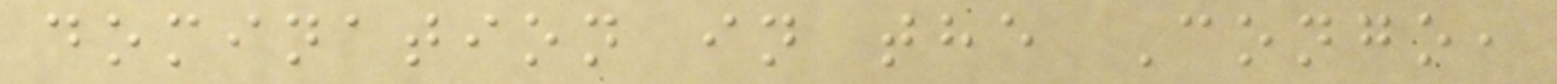domination in the Congo,
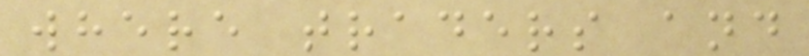where traders and
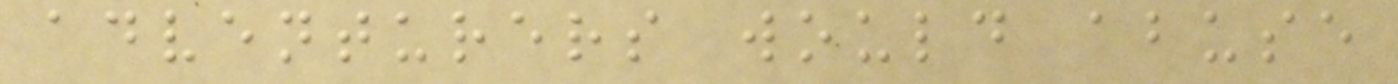adventurers would abuse
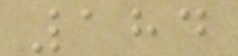184
